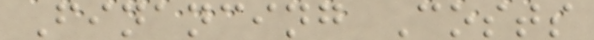Financing Costs
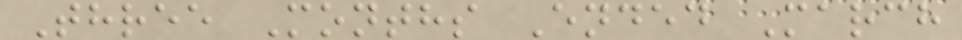Three Months Ended March
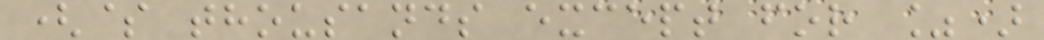($ thousands except for %)
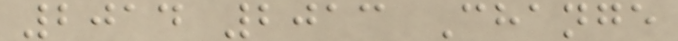2014 2013 Change
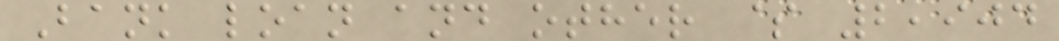Bank loan and other $ 2,904
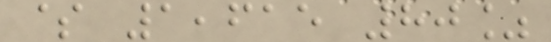$ 1,615 80%
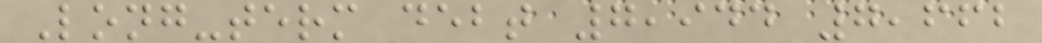Long-term debt 7,944 7,662
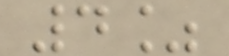4%
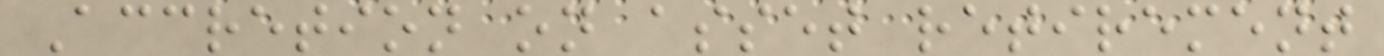Accretion on asset retirement
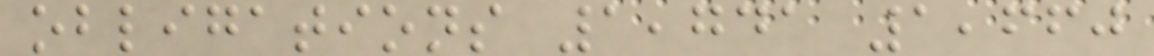obligations 1,741 1,660
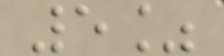5%
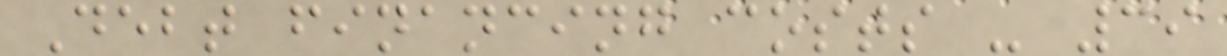Debt financing costs - 39
